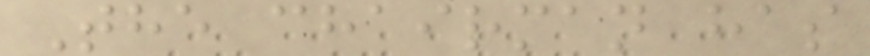The chairman has
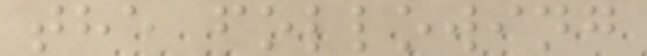the following
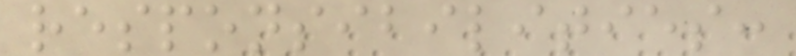responsibilities:
